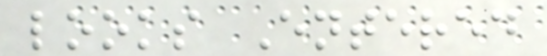looks Entered
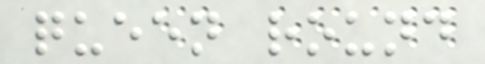queen round
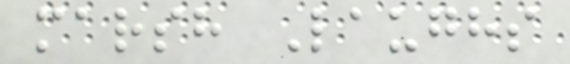marsh Laughs
